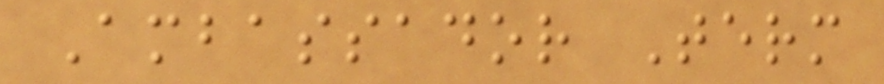Ambassador Term
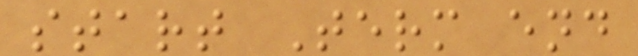start Term end
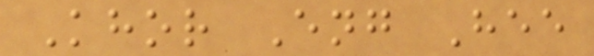Khor Eng Hee
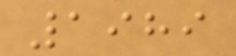1989
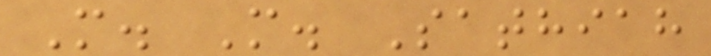M. M. Sathiah
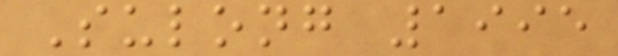Sulong 1995
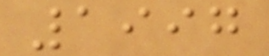1997
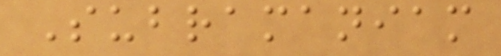Subramaniam
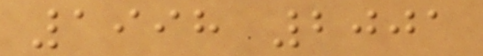1998 2001
